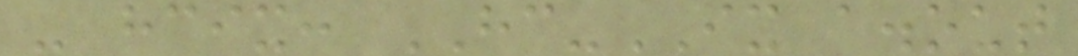- hcix: HC-IX a.out
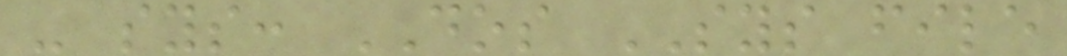- sys: DOS SYS file
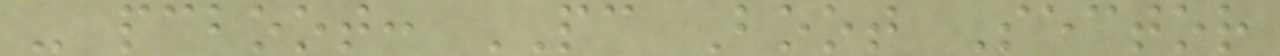- pcboot: PC Boot Sector
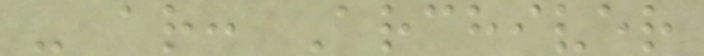- ar: Archiver
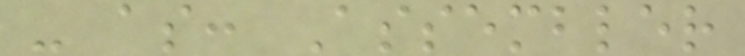- as: Assembler
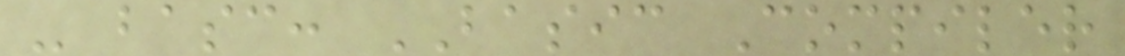- basc: BASIC Compiler
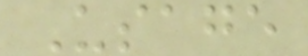Usage
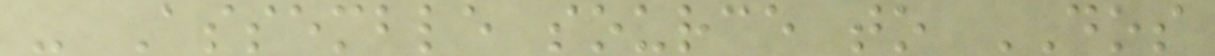- Assemble source to DOS
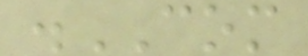.COM
